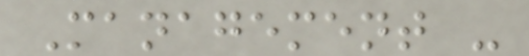Management -
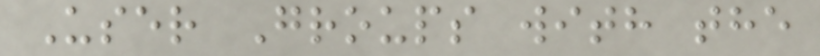User Groups with the
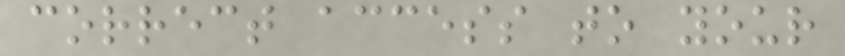correct access to your
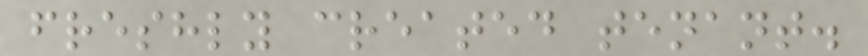freshly created tenant.
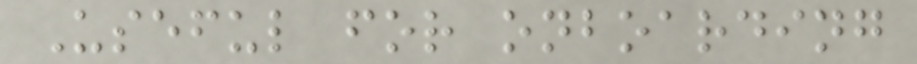Useful for onboarding
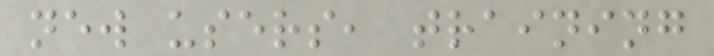new users, training
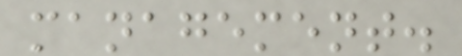management.
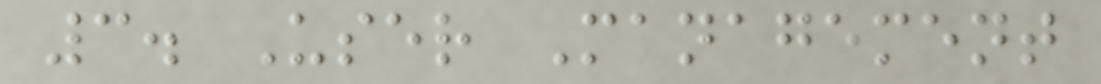3. User Management
